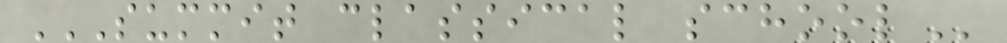SUMMIT CLASSICAL SCHOOL
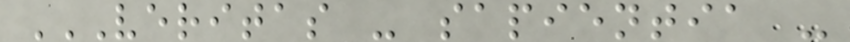VERITAS - SAPIENTIA -
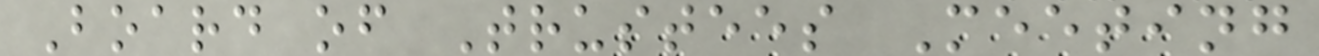Board of Trustees Meeting
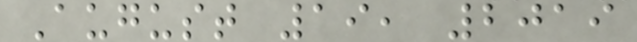August 19, 2019
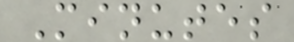Minutes
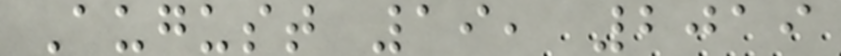August 19, 2019
